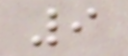9
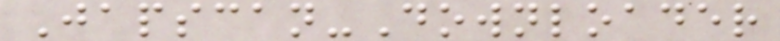Japscan-Downloader
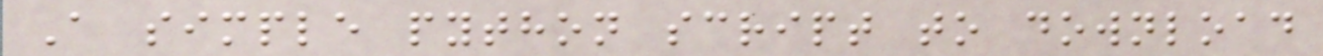A simple python script to download
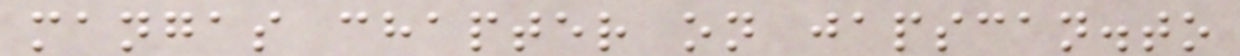mangas chapter on japscan.to
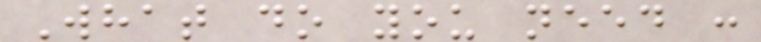What do you need :
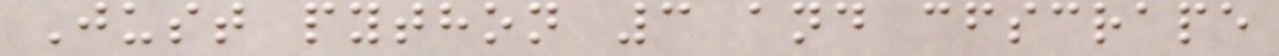Just python 3 and cfscrape
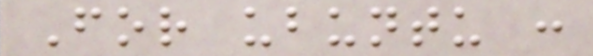For ubuntu :
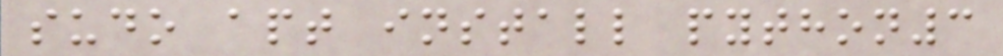sudo apt install python3
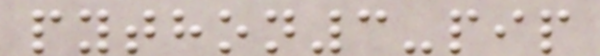python3-pip
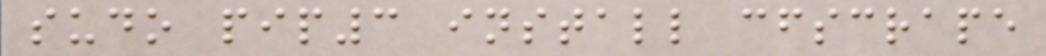sudo pip3 install cfscrape
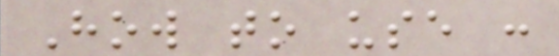How to use :
